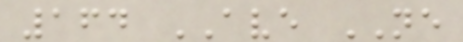164 AVE NE
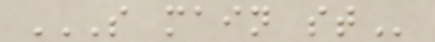S MAIN ST
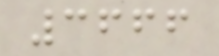3666
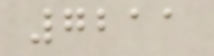7211
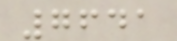7641
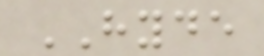HYDE
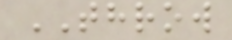THROW
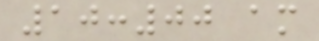10:00 am
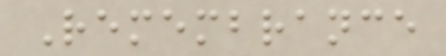Remembrance
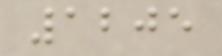1205
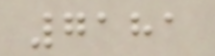7181
